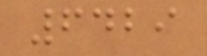6429
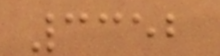3352
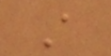A
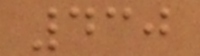430
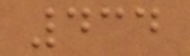434
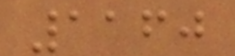1160
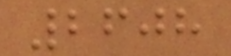2608
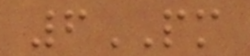6PM
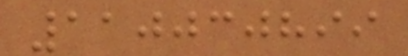110030899
